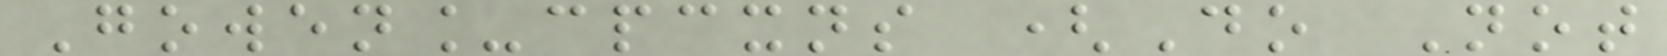Gowen_cpcxns (Do Not
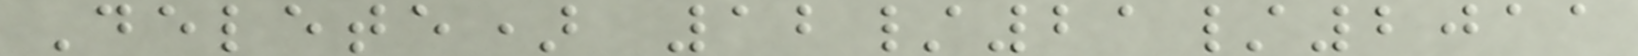Delete) 12/21/2011
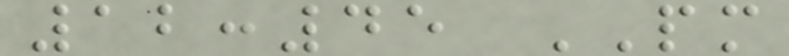12:45 PM
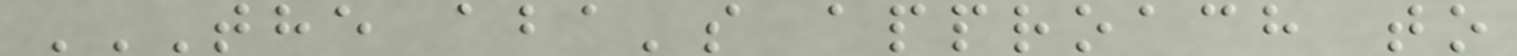THE ABA'S APPROACH TO
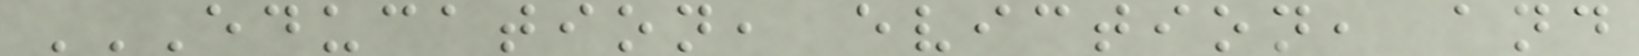EDUCATION, EVICTION, AND
